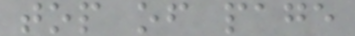top of page
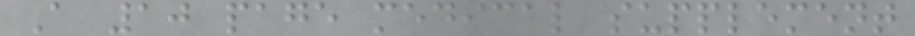A 10 page medical supplement
